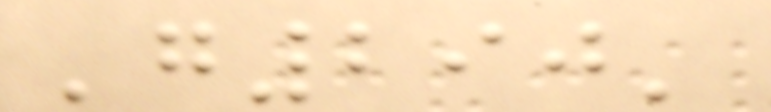'g290'
